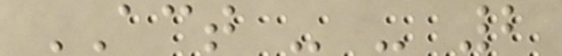ACT - - 2
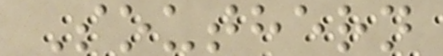Southern
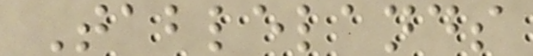Tablelands
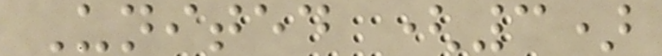United (3)
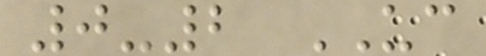0-2 UC
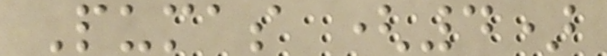Pumas (4)
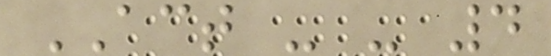ACT - - 4
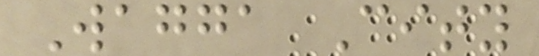Wagga City
